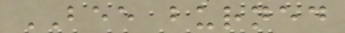BEE burned
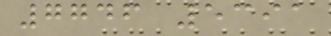7746 5391
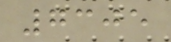7305
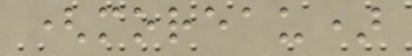(moreau)
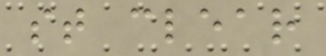st clear
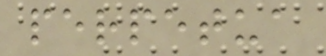perpetua
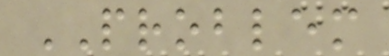PROBLEM
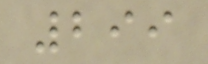299
